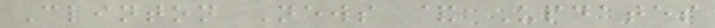Clinton News & Updates
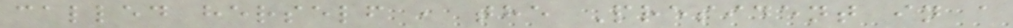called herself , the President in a
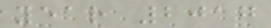year 2017
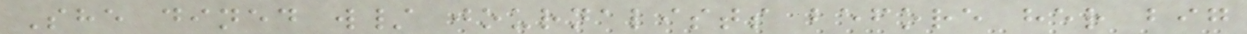She dined w/ journalists before her big
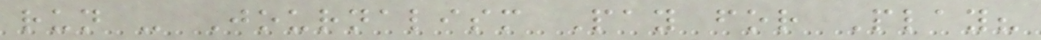run - Journalism Pay for Play?
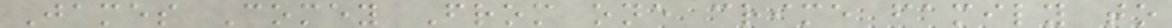James Comey From one crime family to
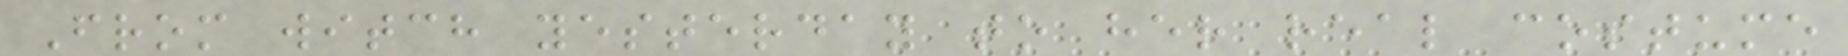From witch yesterday to her real costume
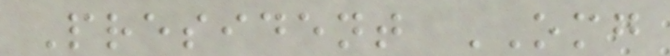President OMG
